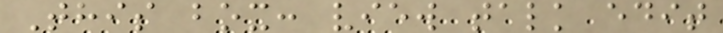This box: view talk edit
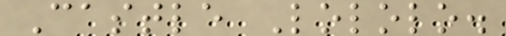Castle Lololo.
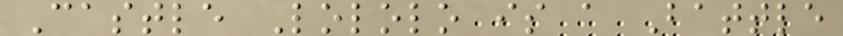Castle Lololo is a Battle
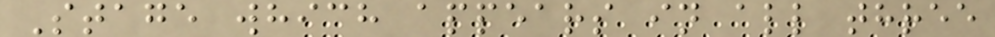Stage which appears in all three
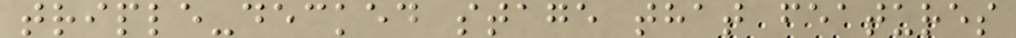triple-decked stage that features
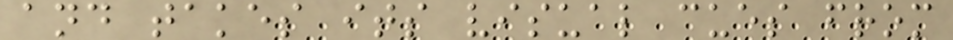and takes its visual cues from
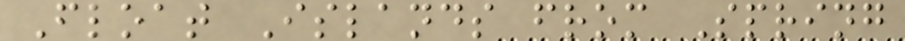Float Islands from Spring
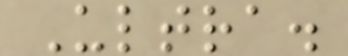Ultra.
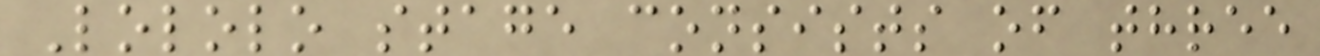Lololo stage consists of three
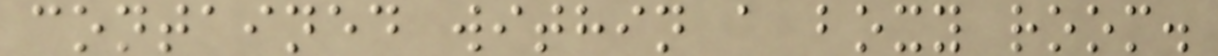contained within a boxy room.
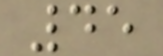45
